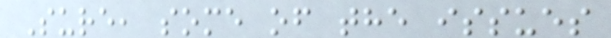Sure, some of the issues
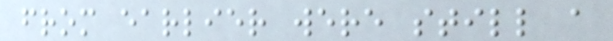from earlier were still a
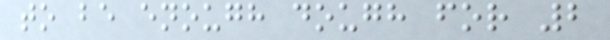to be enough dough for 2
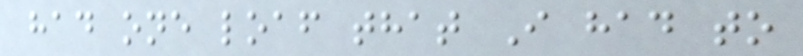had one loaf that I had to
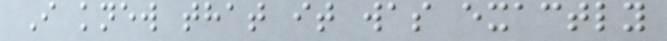I knew that it was exactly
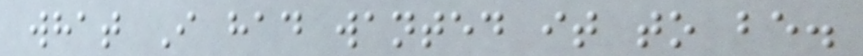what I had wanted it to be.
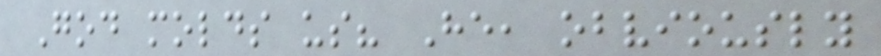God molds us? He, obviously
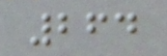264
